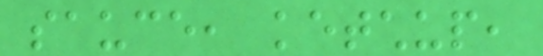sauce, ketchup,
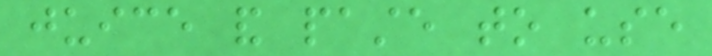juice and paste to use
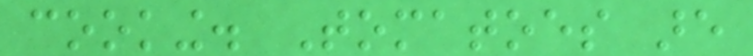cooking. Tomatoes are
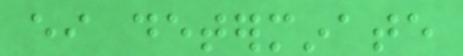either determinate
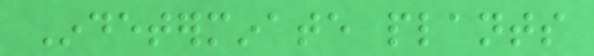Indeterminate plants
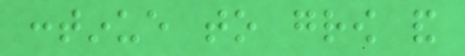continue to grow and
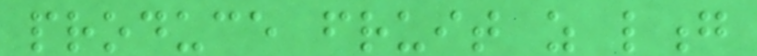produce fruit as long
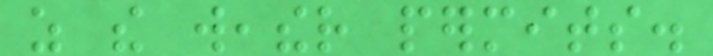as the weather permits.
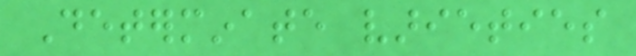Determinate varieties
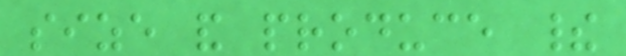size and produce their
